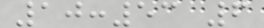10:53 6
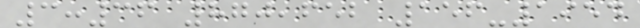3:36 870,652 156-1954
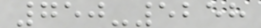750-5258
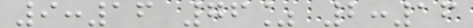9:16 76% 2:16
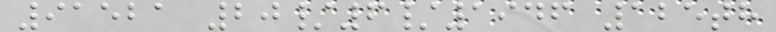91521 20/6/1946 125th
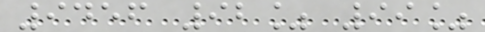9456 92% 99%
